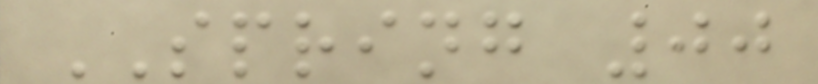SPRING 00
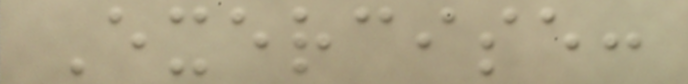Exercise:
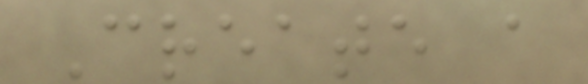Create a
